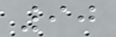90
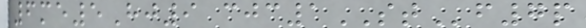6me5Hj9 cjc1STf7p
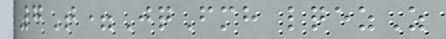7T=JqFmh lqezZ
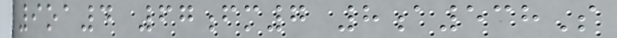9oa4 67fm7 8a538S
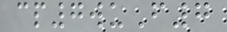cp7wuF7
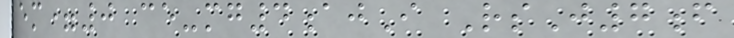em=0 ce-mg4ajI RsJ7f
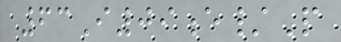63I09e/P
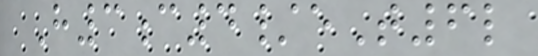H3c4/eT6l
